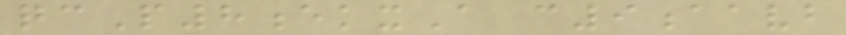qcP8ekxA c9aavb
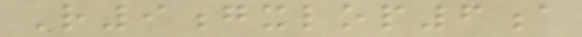R9gxlop6a
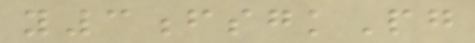y3fsgkPg
